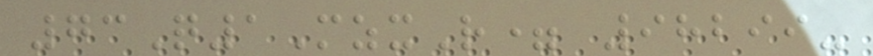73Q1MzxR= 98299-
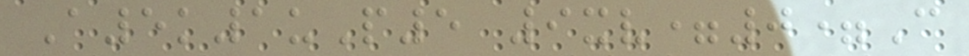A5k1uP5 9xv=0=C
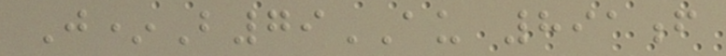J*B79AU 891f
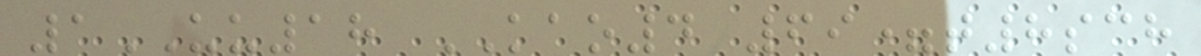1UU18 KAO4 69=t8sch
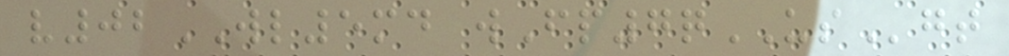v02WL5md wFp7qUSgt
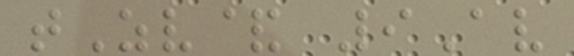tZv& 9Av
